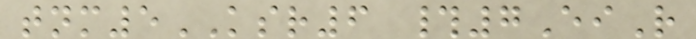tnm5KSR6 #7EiR
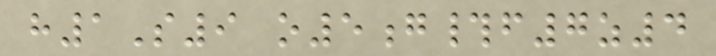h1S9 o5g#f7z4
